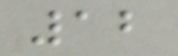12
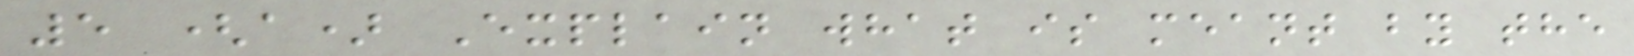5 (a) Explain what is meant by the
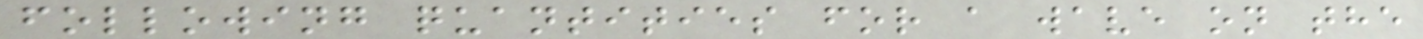following quantities for a wave on the
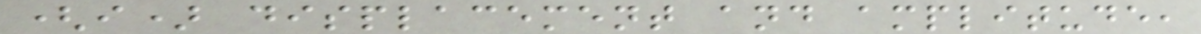(i) displacement and amplitude,
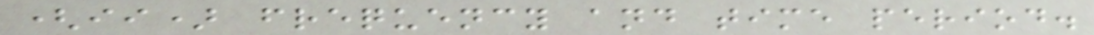(ii) frequency and time period.
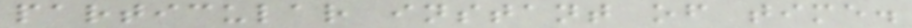particular instant of time.
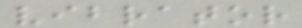vibrator
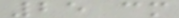25 cm
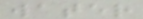water
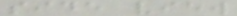side view
